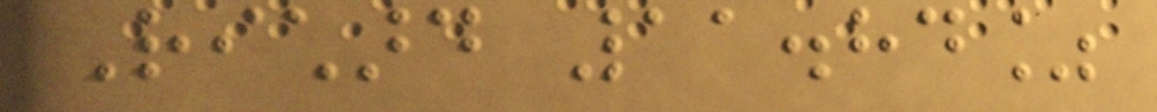Richard 11.84%
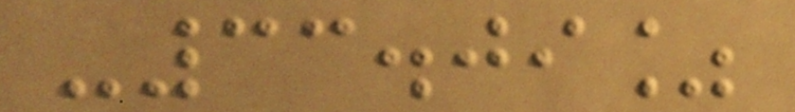-33.09%
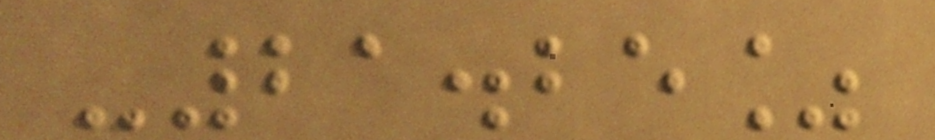-21.25%
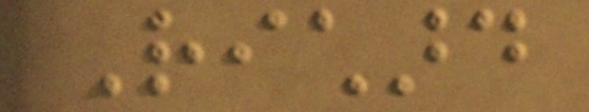Richard
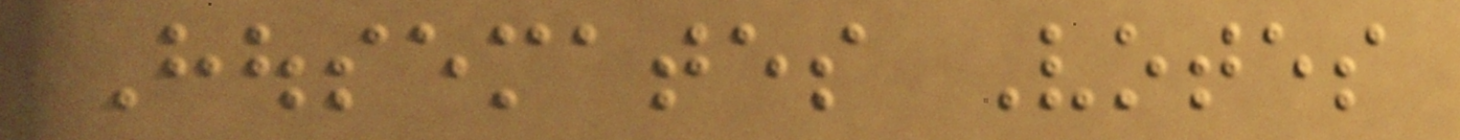Housemates Votes
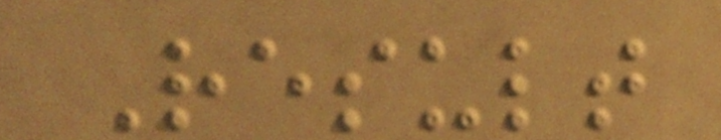Result
